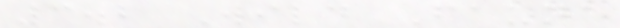3.2 Wild Fauna
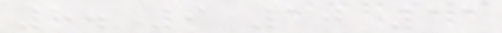8. 9 10 11
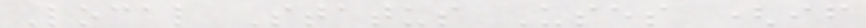Local Status Uses (if
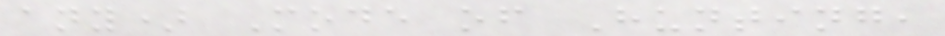any) Mode of Hunting,
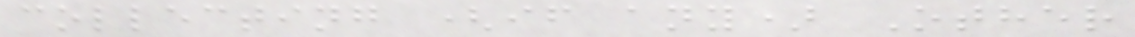collecting (if any) Other
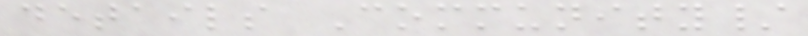details Community/
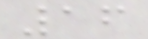16
